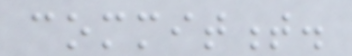commitment.
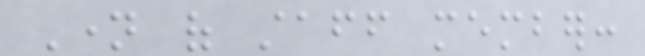Name of staff member:
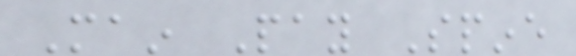Main Pay Spine
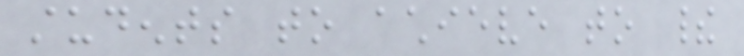students to achieve to their
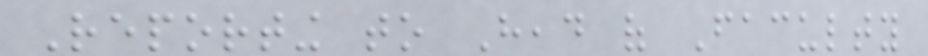Reporting to Head of Faculty
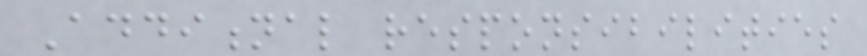Additional responsibilities
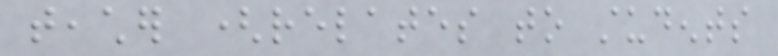teacher (relates to students
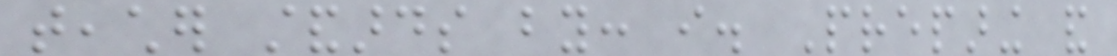teacher standards by: i. Preparing and
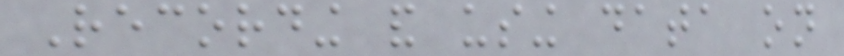Recording and using data on
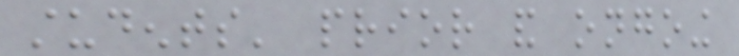students' prior and ongoing
